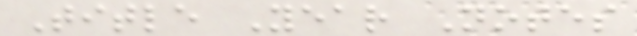Title Year Notes
